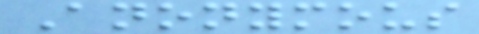Anonymous
